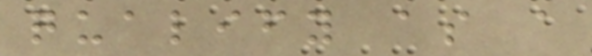qualify as a
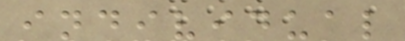individual
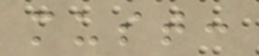must:
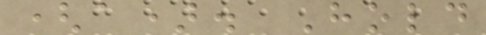(a). Hold
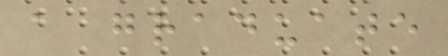a graduate
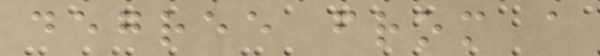degree from a
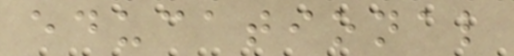educational
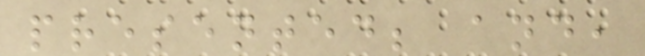presented; and,
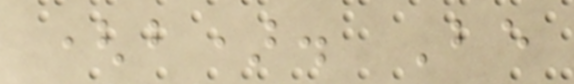(b). Be
